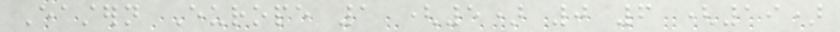Eastern Europe 1 (5) 0 6 (19)
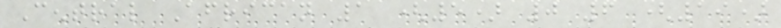Central African 1 (5) 0 6 (19)
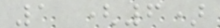1 (6)
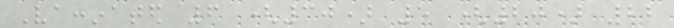Vaccinated 6 (30) 5 (20) 22
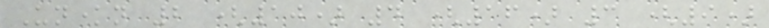Unknown 2 (10) 4 (16) 3 (9)
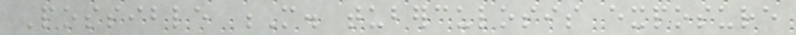Possible M. tuberculosis exposure
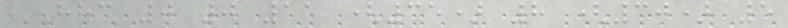HHC 0 0 11 (35) 8 (30) 5
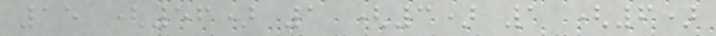15 (56) 1 (3) 1 (6)
